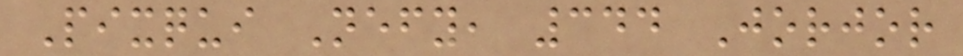Pixqui Nefy, 344 Jorjor
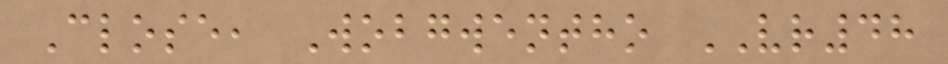Close, Wobgwentho VR48
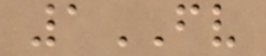1FV
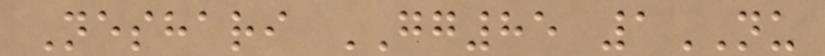Neshari GG85 1NU
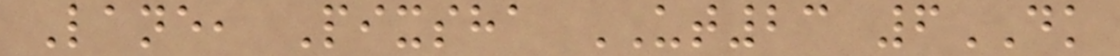Lane, Pixsha UT23 6DK
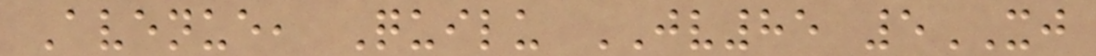Avenue, Quilu JV85 5XJ
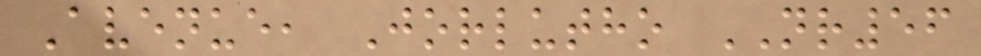Avenue, Jorlutho NR56
